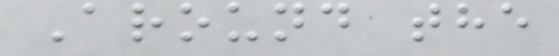Around the
